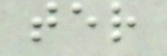ter
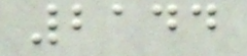2144
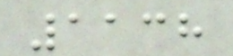1138
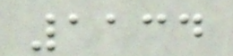1134
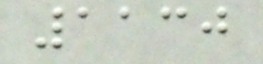1130
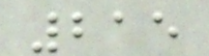215
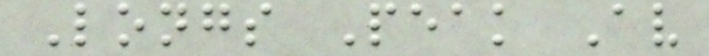Longs Peak Av
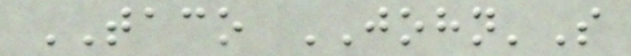TACO JOHN'S
